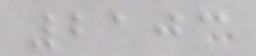2103
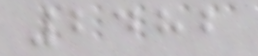2482
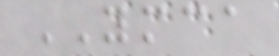YMCA
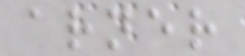arner
